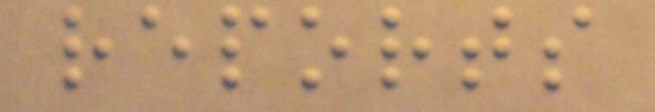reports
